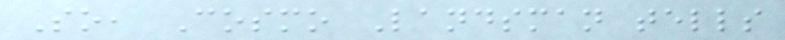So, Cosmo Landsman tells
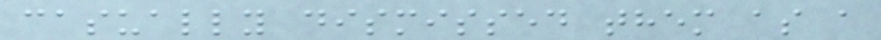casually dismissed them as a
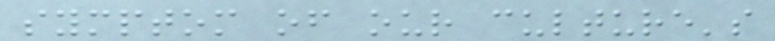symptom of our culture's
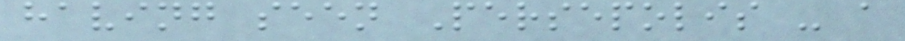having seen Persepolis - a
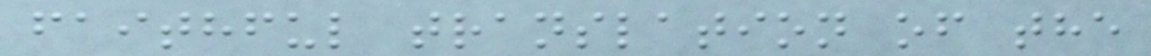faithful translation of the
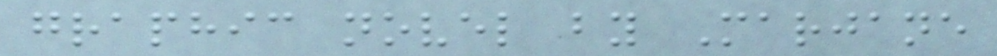graphic novel by Marjane
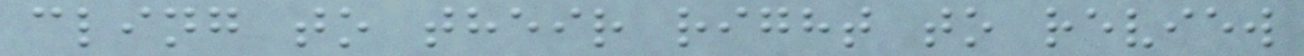cling to their right to review
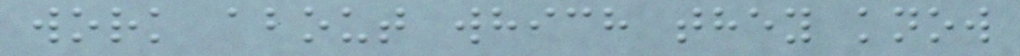work about which they know
